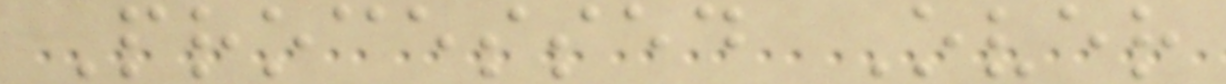Processed Over
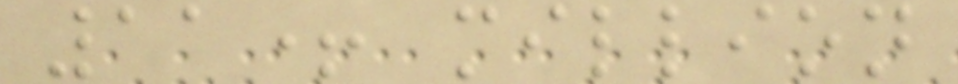11+ million
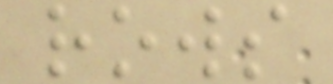rows
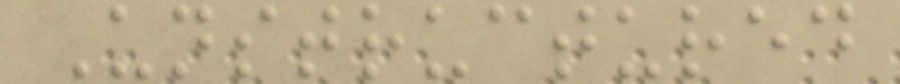Unstructured
